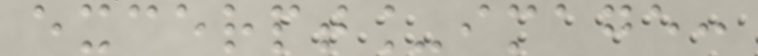excerpt_image:
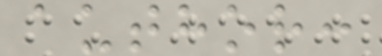author:
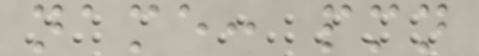name: pmn
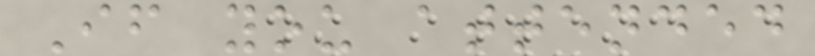If you attended
